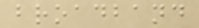broadband
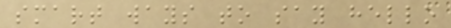smart ways to say hello
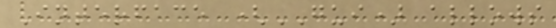Interface (GUI) allows
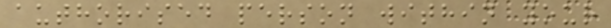authorised person within your
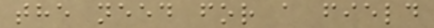the need for a field
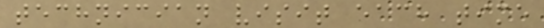technician visit each time
